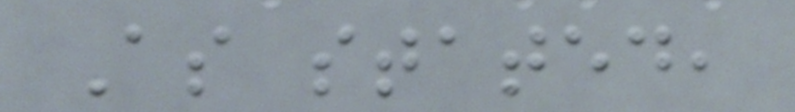As stated,
